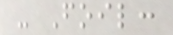- Foil:
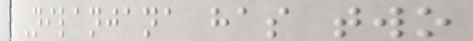Nilanjana has two
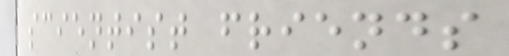scientist friends
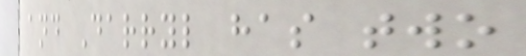and Darryl has two
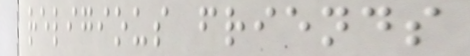religious friends
